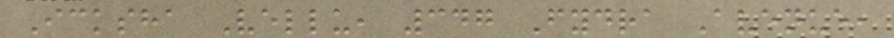Icksha Vellu, 347 Fydra Avenue,
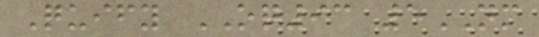Quify OQ93 5NM
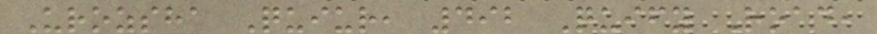Urozsha Quiur, 492 Quify Road,
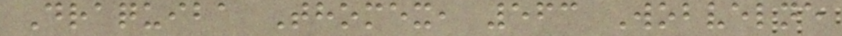Draquiba Thomex, 563 Wobvelne
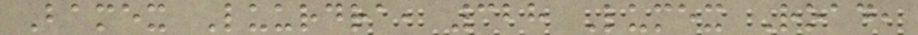Bamex Luurdra, 328 Lumex Road,
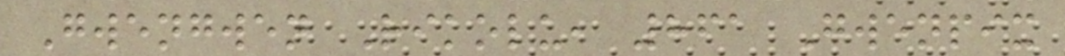Gwengwen Rikolu, 861 Gwenpix
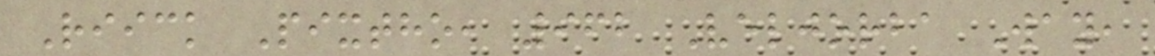Riick Pixtho, 962 Veljorba Way,
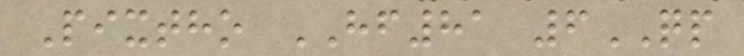Pixtho HF81 6QP
